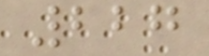227
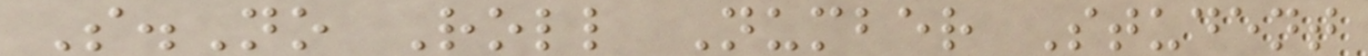S.No Roll Number Student
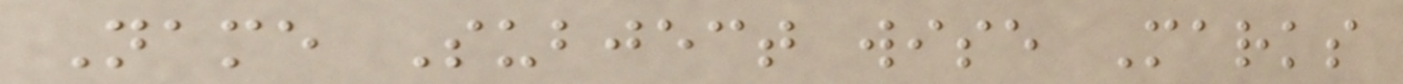Name Subject wise Marks
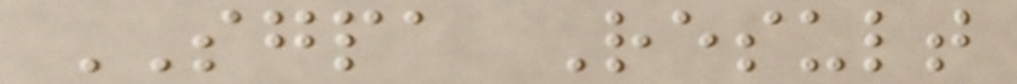SGPA Result
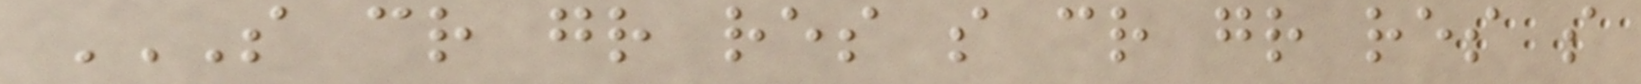S CR GR RES S CR GR RES S
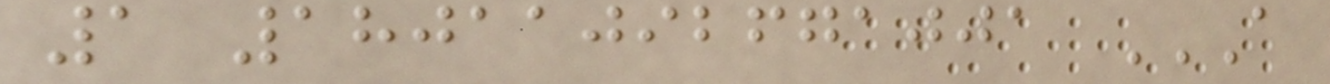1 18011092671001 A
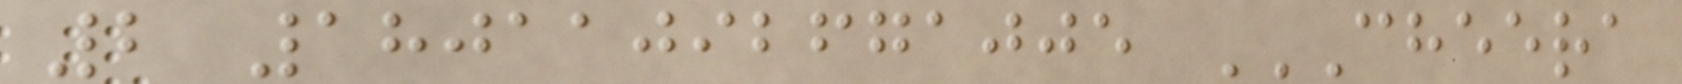2 18011092671005 CHEERA
